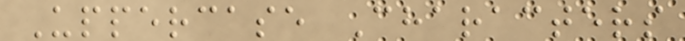Uppercase Characters
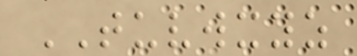TUVWXYZ
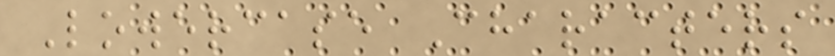Lowercase Characters
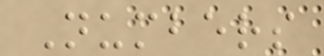Numbers
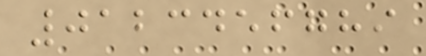0123456789
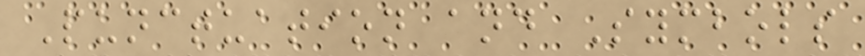Punctuation and Symbols
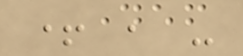+ , -
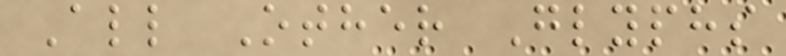All Other Glyphs
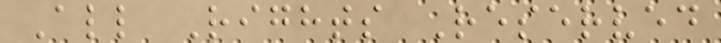All Rights Reserved
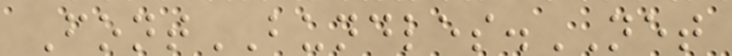FontBUNDLES.NET
